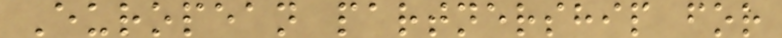European partnership for
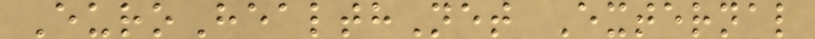EuroHealthNet External
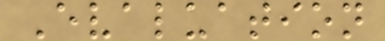Evaluation
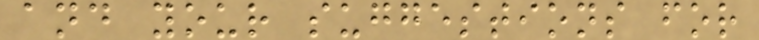and your suggestions for
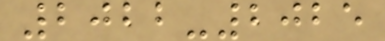2022-2025
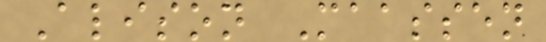Alison Maassen
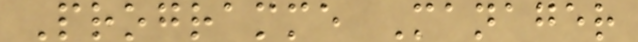Programme Manager
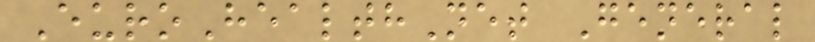EuroHealthNet General
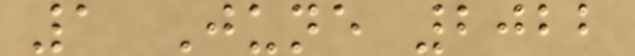1 June 2022
